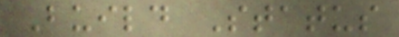Build Status
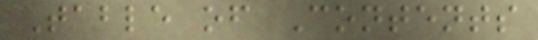Table of Contents
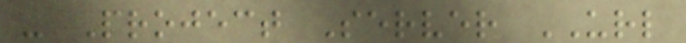- Project Server URL
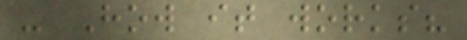- How it works?
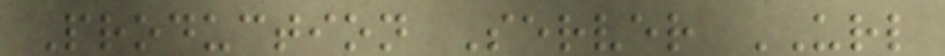Production Server URL
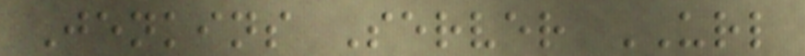Jenkins Server URL
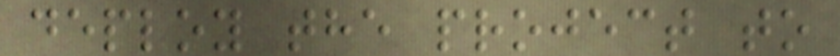deploy the project to
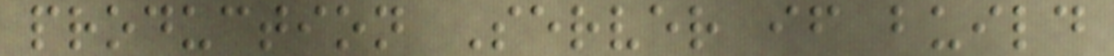production Server if build
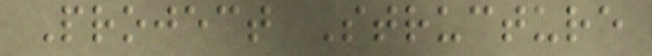Project Structure
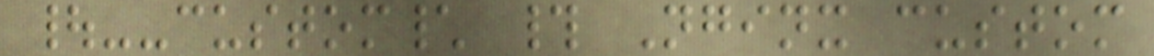|--custom\ # Nginx custom
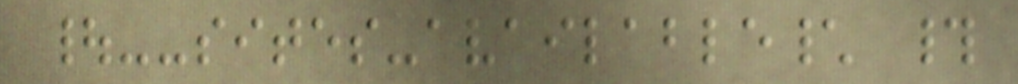|--sites-available\ #
